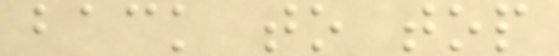back to top
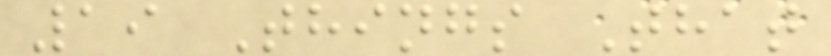19 Things That
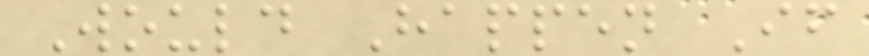Would Happen If
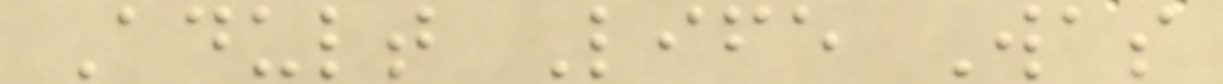Adult Life Was
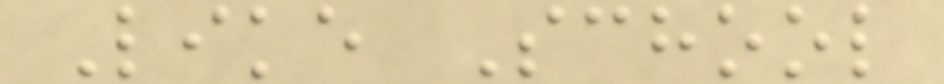Like School
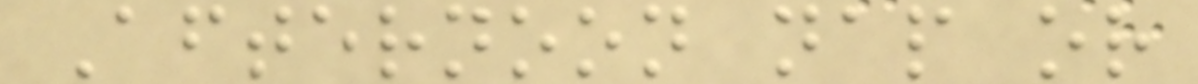Afternoon nap or
